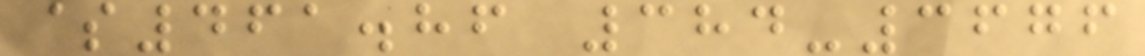$461.86 384-3676
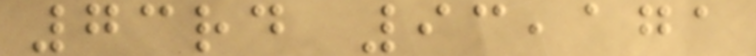73rd 93,171
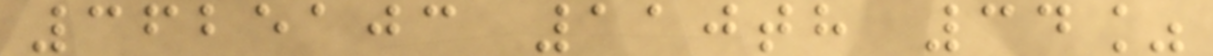3625103 110th 34%
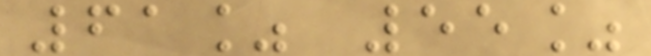61% 55%
